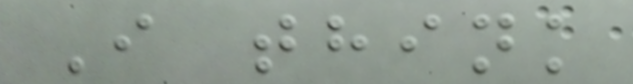I think
